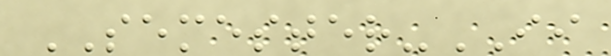SEMESTER-II
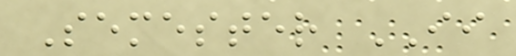Semester II
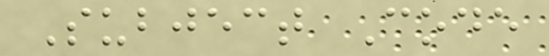Subject Code
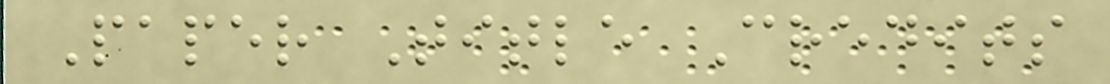Paper Title Credits
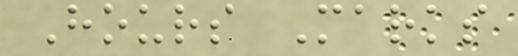Hours Marks
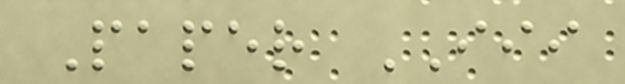Paper III
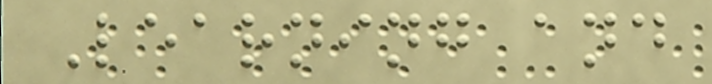Learning and
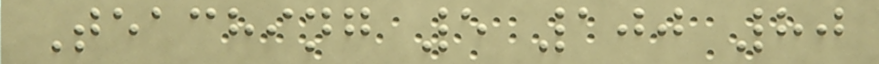Teaching 5 100 80
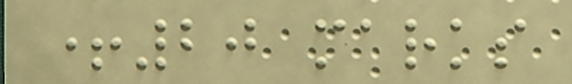+20 marks
